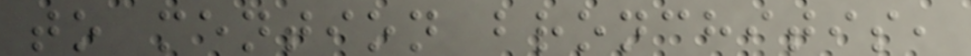to mention bronchitis,
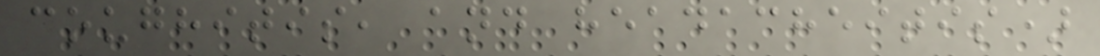coughitis, and headacheitis)
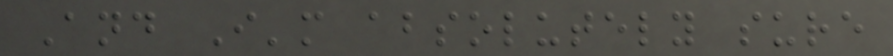And I'm absolutely sure
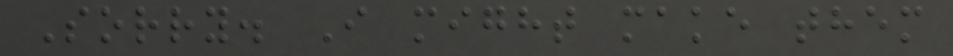Sorry. I might make them
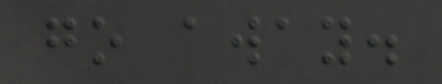go away.
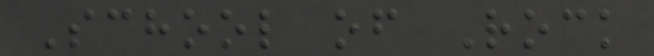School of Rock
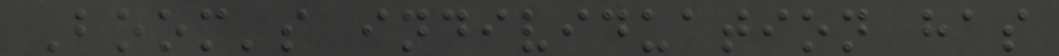Boom's individuation has
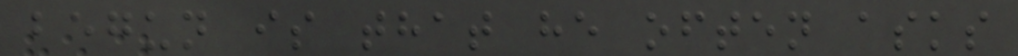begun is that he often asks
